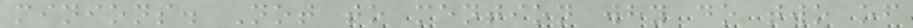minions. Not to mention why do two of
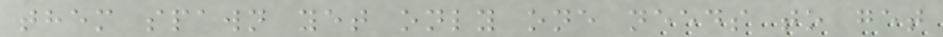them spawn yet only one needs to get
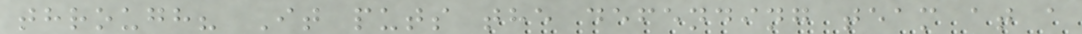through? It puts the defending team at a
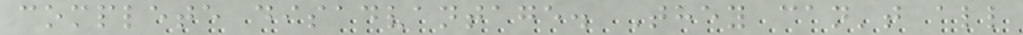complete disadvantage. They can't all
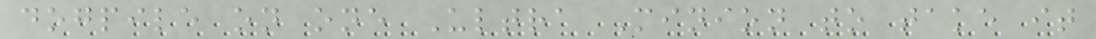dogpile on one Ultra Minion to take it
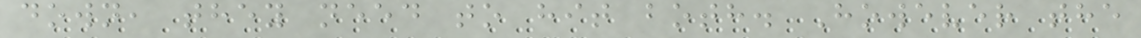down, they need to hit both. However the
